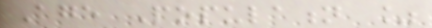Age Population %
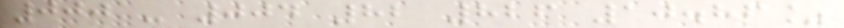000 - 004 82 826 10.86%
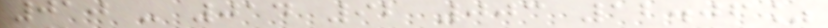010 - 014 92 003 12.06%
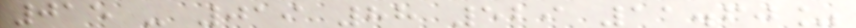015 - 019 88 529 11.60%
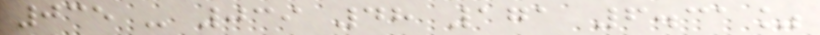035 - 039 48 171 6.31%
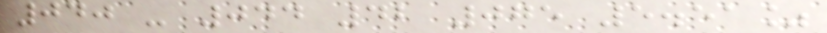040 - 044 42 075 5.51%
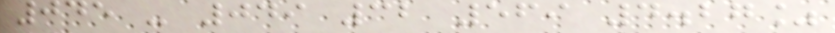045 - 049 32 569 4.27%
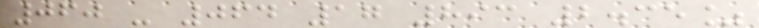060 - 064 17 893 2.35%
